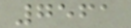7561
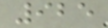925
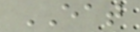EAT
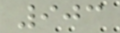903
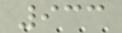933
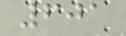601
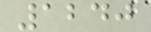1240
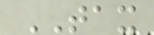TAX
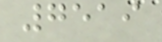7519
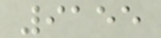9155
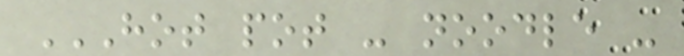HOT POT - NOODLE -
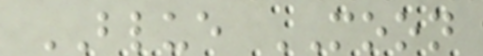BLUE MOON
